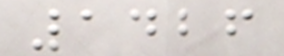1426
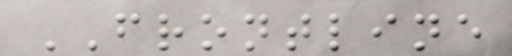FRONTLINE
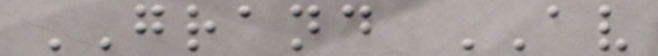GRAND AV
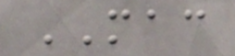MAC
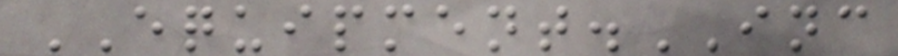EQUIPMENT.INC
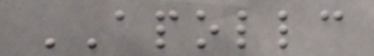APOLLC
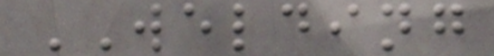WELDING
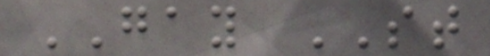GAY ST
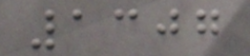1307
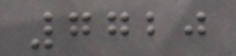7720
